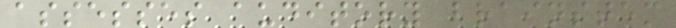assesses auditory brainstem
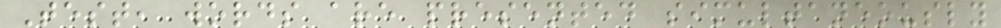Test, words are presented simultaneously
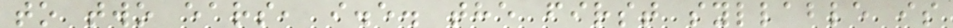to two ears, i.e. the first syllable is
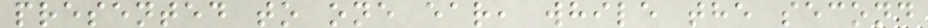presented to one ear, while the second
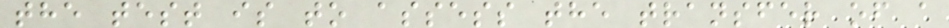the test is to assess the transfer of a
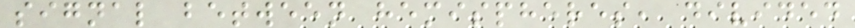signal between hemispheres, divided
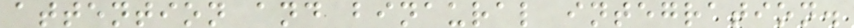attention and binaural integration.
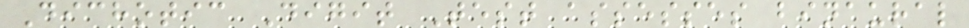Dichotic Digit Test assesses binaural
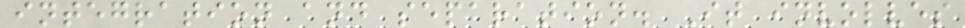integration and separation. It involves
